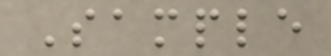Sample
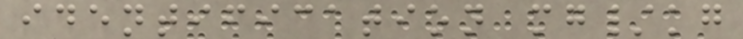identification mg/kg
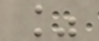%
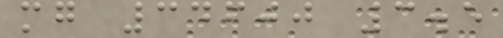mg 34600 3.5
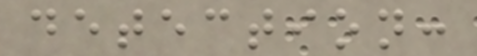detection:
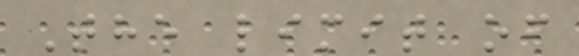The limit of
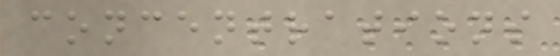concentrations
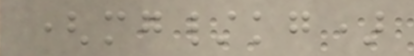(mg/kg)
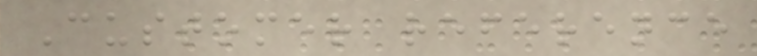Customer reference
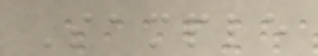Sample
